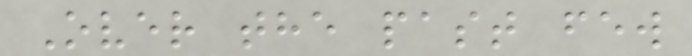Over the past few
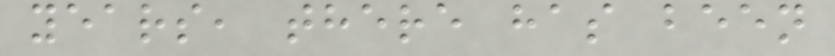years, there has been
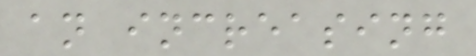an increasing
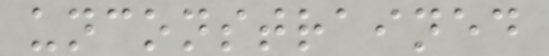unconstrained
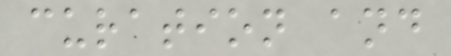curation and
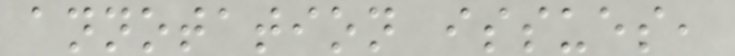annotation issues,
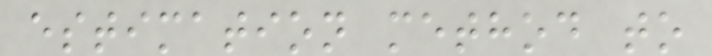estimation method to
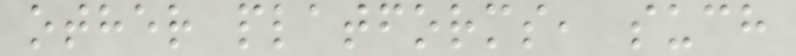other platforms, such
